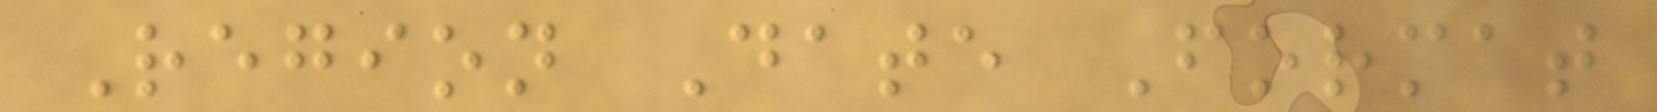Region Date Format
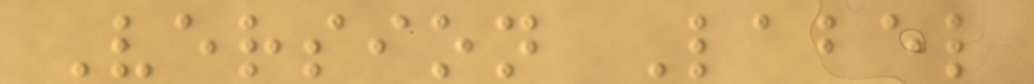Version Label
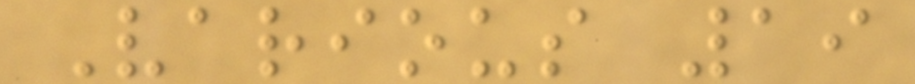Various 19
